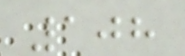108
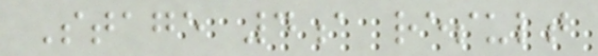Stage 4a result
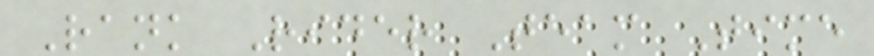Rank Rider Team Time
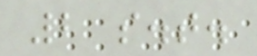2 s.t.
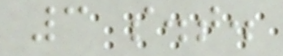3 s.t.
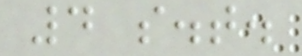4 s.t.
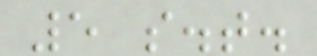5 s.t.
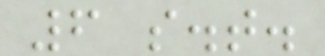6 s.t.
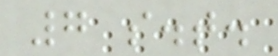7 s.t.
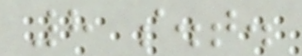8 s.t.
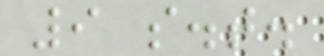9 s.t.
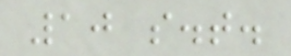10 s.t.
